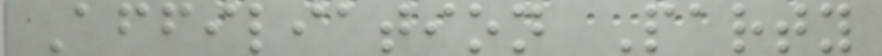Affiliation Party
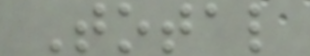Total
